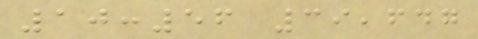10:56 39,647
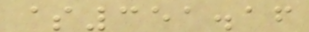$351.16
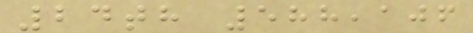24th 588,106
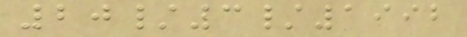20/3/1992
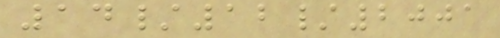14/12/2001
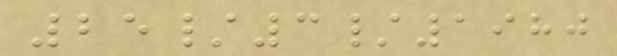25/3/1980
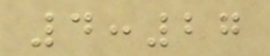4:27
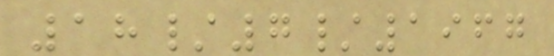18/7/1967
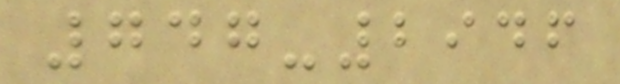747-2946
